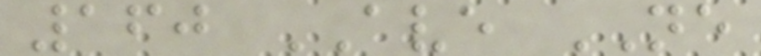160 AVE NE
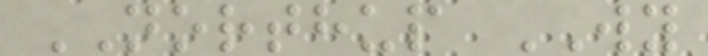NORTHUP WY
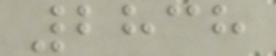2838
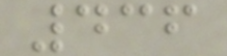436
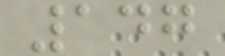147
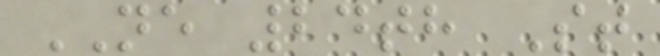NE 24th St
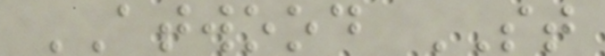ATWOOD ST
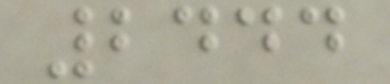2444
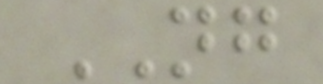NG
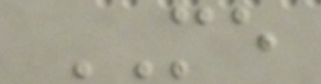ME
